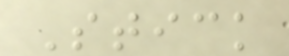Stick
